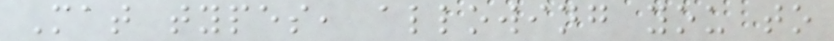Mat types, allowing you to
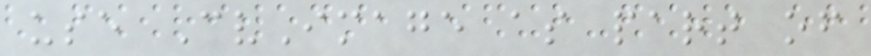use CvImage as part of
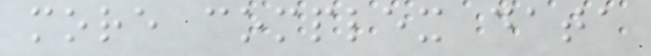more complex data
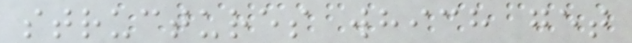structures which get
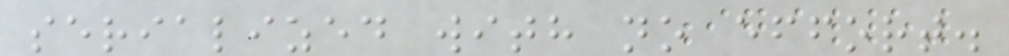serialized with no effort.
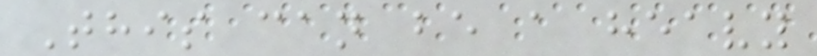This can be a heavy
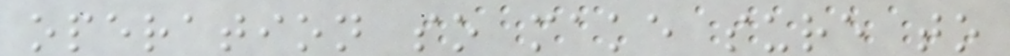operation so make sure to
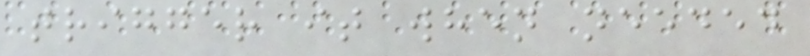trigger it when needed
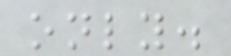only.
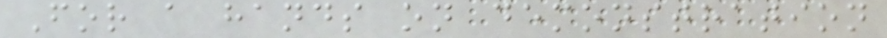For a hands on demonstration
